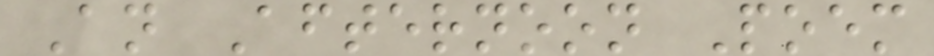An Afternoon Poem
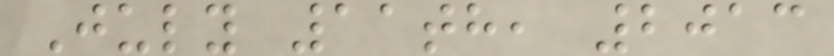July 11th, 2013
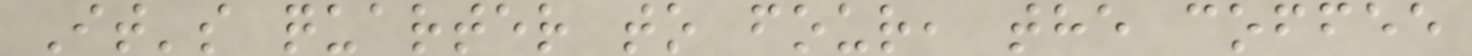It's quarter to four, the coffee
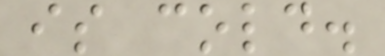is cold.
